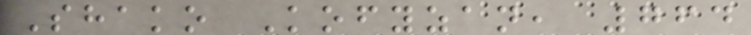Shako Kofyzan, 764
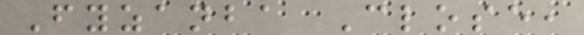Fyzanba Close,
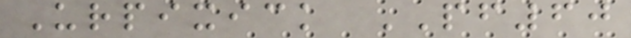Urpixick PF60
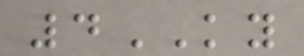4KY
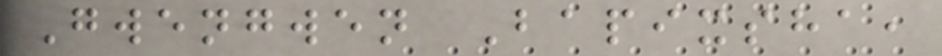Gwengwen Bapixsha,
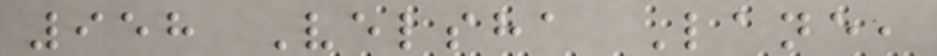958 Velsha Lane,
